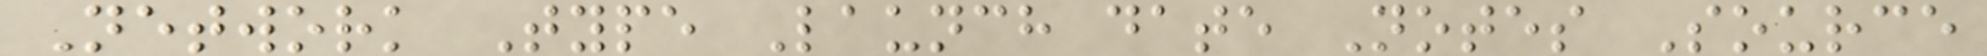Network Type Launch date Notes Source
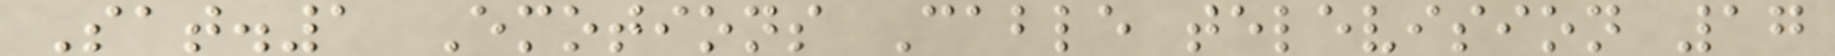Sat.1 Emotions Cable television 17
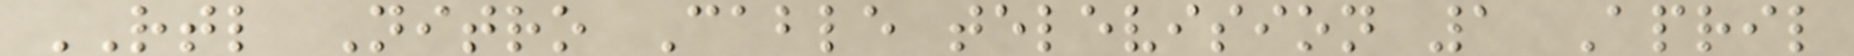RTL Nitro Cable television 1 April
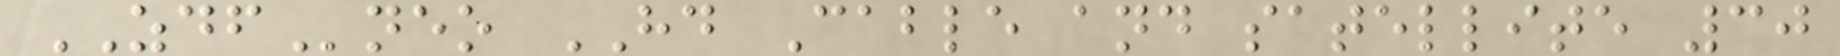ZDFneo HD Cable and satellite 30
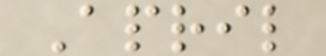April
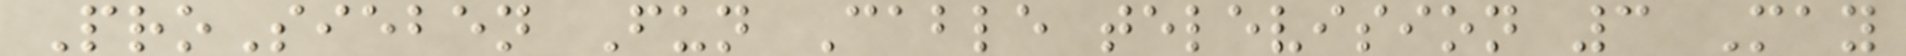ProSieben Fun Cable television 3 May
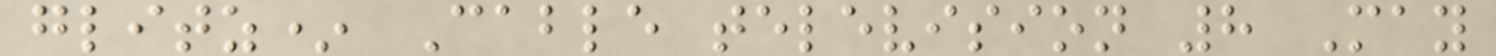glitz* Cable television 8 May
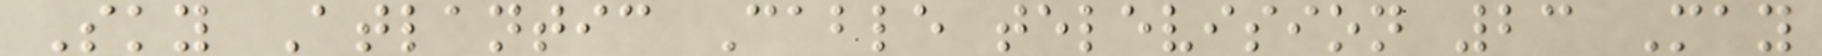Sky Atlantic Cable television 23 May
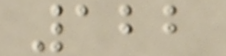122
